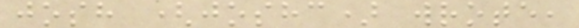josh (joshc) wrote,
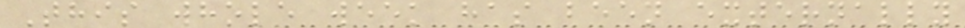This whole week has been externally
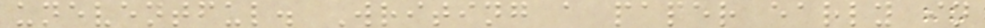uneventful. Writing a paper early in
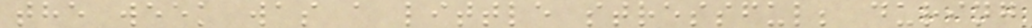the week was a little stressful; during
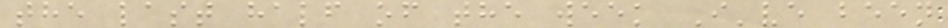the last half of the week I've been
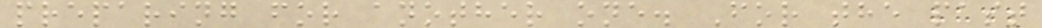preparing for another one. For the past
